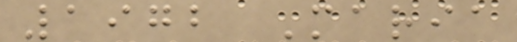1972 Maria
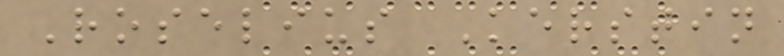Roselius Kerstin
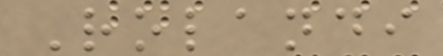Rolandi
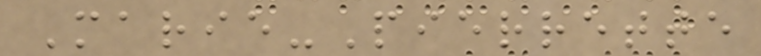Marie-Pierrette
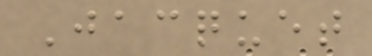Jacquet
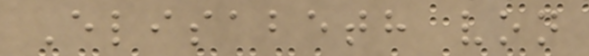Elisabeth von
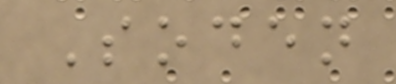Soden
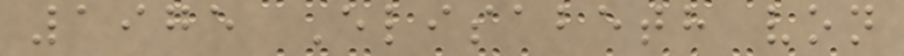1975 Elisabeth von
